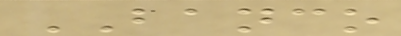BANCO
